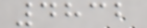4832
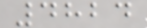4824
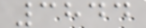3844
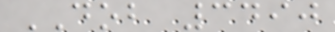DOB 3490
